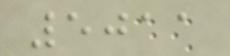5011
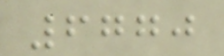6770
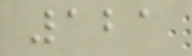121
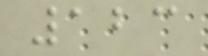123
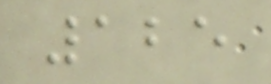125
